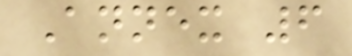Annex 6
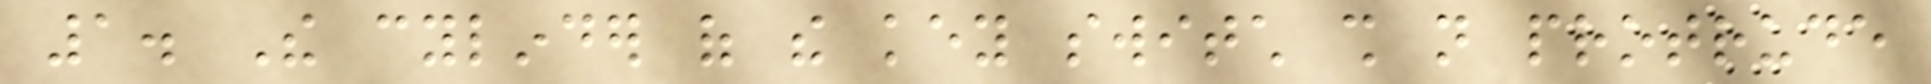1. The cylinder of the key switch shall not protrude
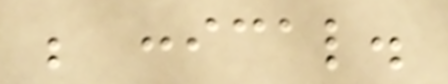be conical.
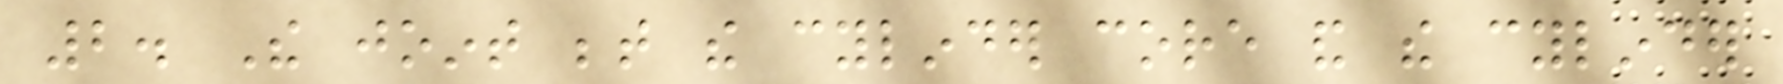2. The joint between the cylinder core and the cylinder
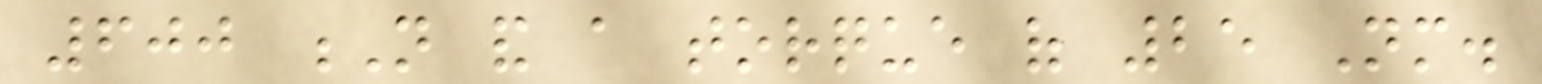600 N and a torque of 25 Nm.
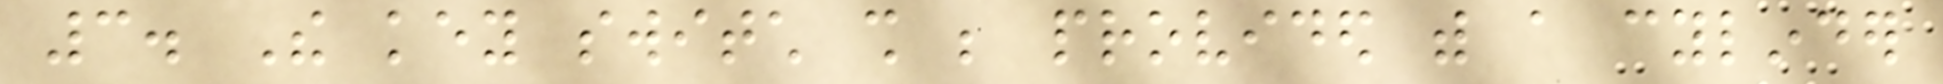3. The key switch shall be provided with a cylinder
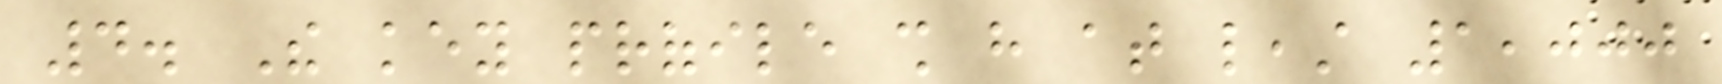4. The key profile shall have at least 1,000
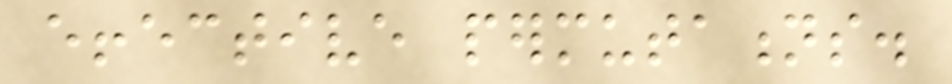effective permutations.
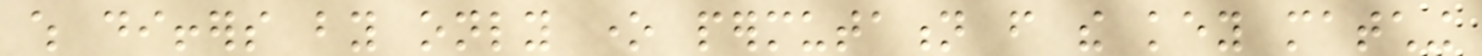which differs by only one permutation from the key matching
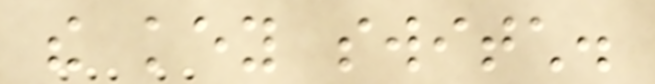the key switch.
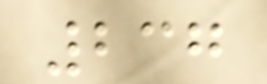237
